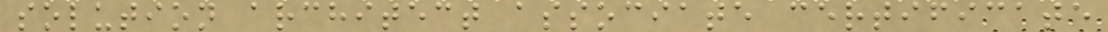solution architect associate certificate
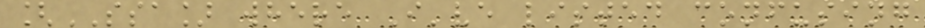[SSA] where I've listed confusing
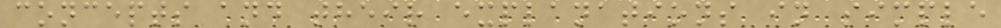concepts and their explanations in simple
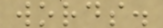words.
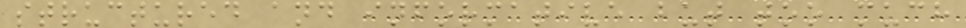structured and informative but too much
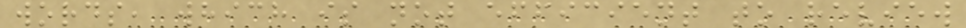words, which is not efficient to review
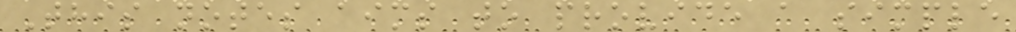This notes aims to provide a simple
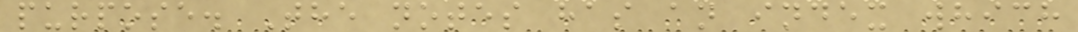purpose. The notes has an index which
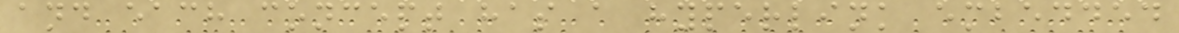and each concept has a hyperlink embedded
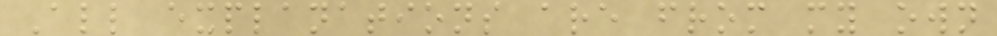All explanations are from my own
